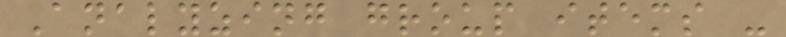Analyzing group items -
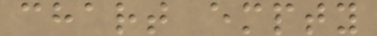chart empty
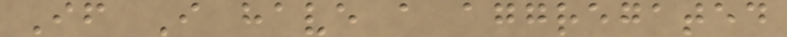If I have a aggregated
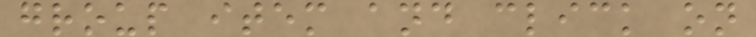group item and click on
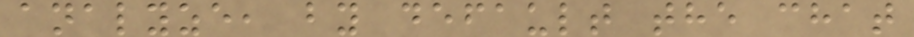analyze, by default the chat
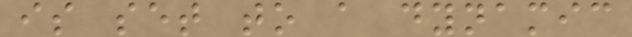is set to a dynamic
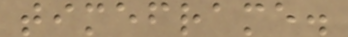timeframe.
